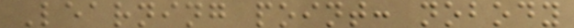Learning point: nobody
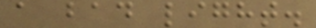a bad light.
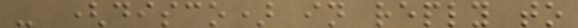- (disco) in reply to
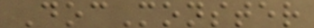DocMonster
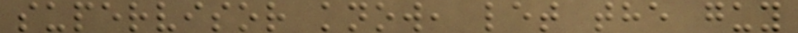supervisor know, let the guy
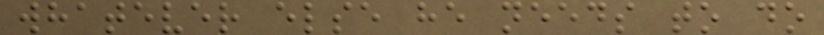whatever else he needs to do
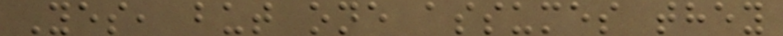Yes, but one assumes they
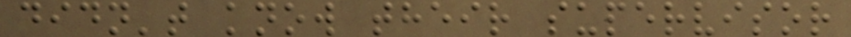didn't know their supervisor
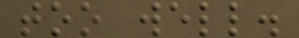too well.
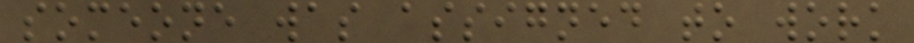someone was assigned to work
